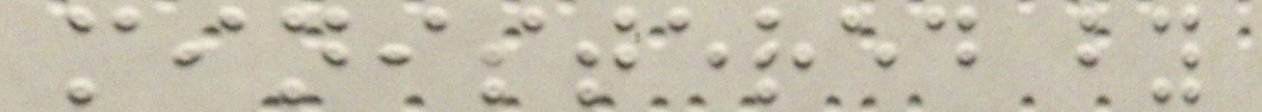ministered by
